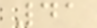41
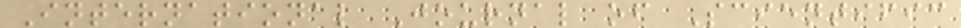International Journal of Scientific
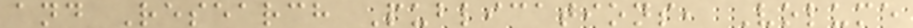and Research Publications, Volume
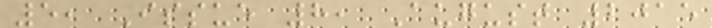5, Issue 8, August 2015
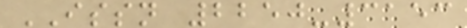ISSN 2250-3153
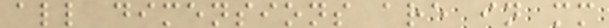all dimensions are in mm
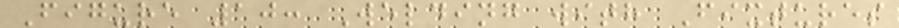Figure 10: Welding with Fixtures
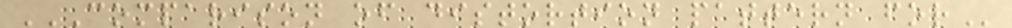COMPARISON OF DISTORTION PATTERN FOR
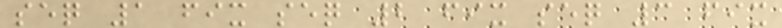seq 1 fix seq 2 fix seq 3 fix
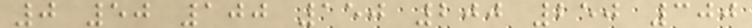0 50 100 150 200 250 300
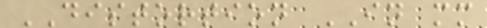DISTORTION IN mm
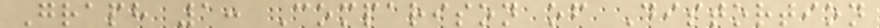Graph 1: Comparison of Distortion
